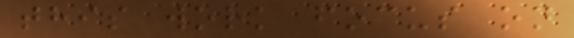this work focus on
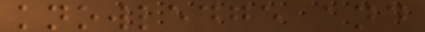knowledge and
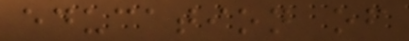education of
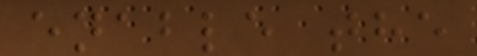enable the
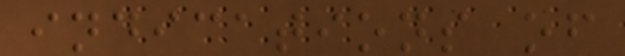indications of
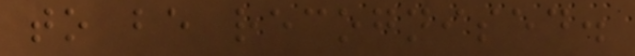to be recognised.
